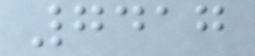7417
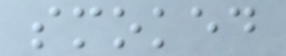smoked
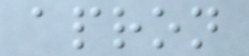apron
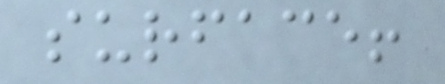surface!
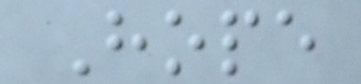Hope
